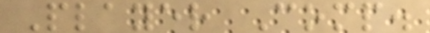Player Comp.
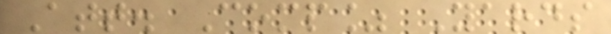Att. Comp% Yards
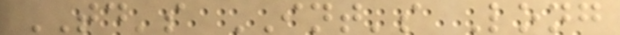TD's INT's Long
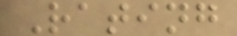Rating
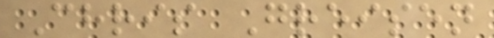Chris Greisen
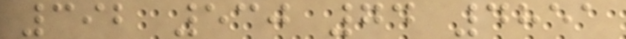392 530 74 4851
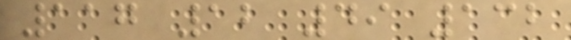117 12 49 132
